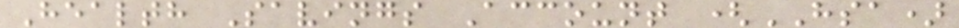Health Savings Account (HSA)
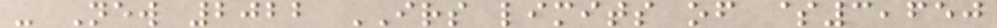- New 2022 IRS limits of $3,650
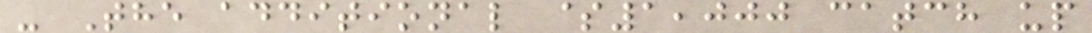- The additional $1,000 catch up
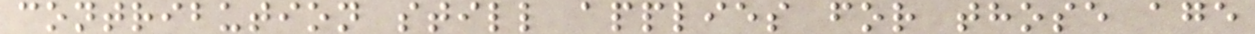contribution still applies for those age
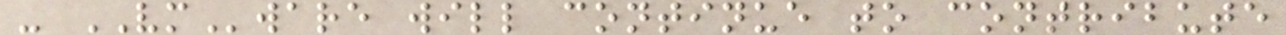- VMware will continue to contribute
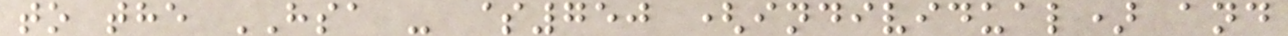to the HSA - $750 (individual) and
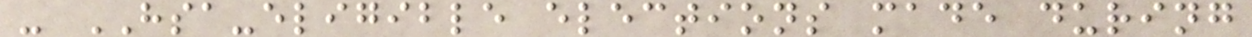- HSA-eligible elections made during
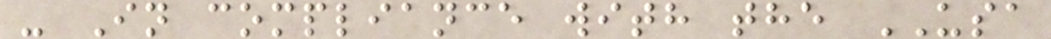- In compliance with the USA
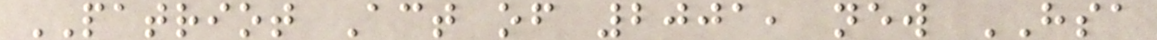PATRIOT Act of 2001, new HSA
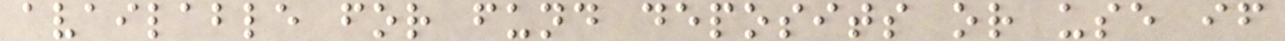available for fund deposits or use if
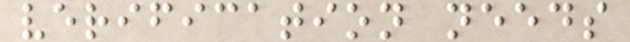verification needs
